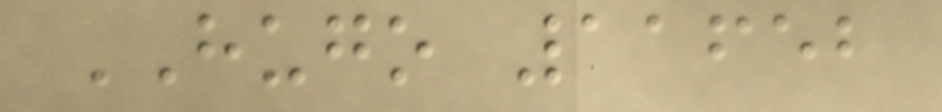HUGO 11652
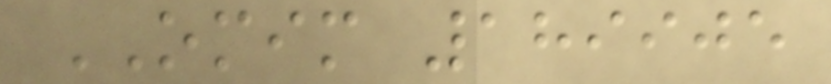OMIM 189905
